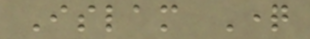Islam Question
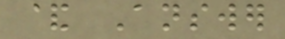& Answer
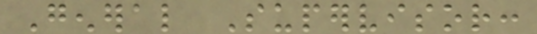General Supervisor:
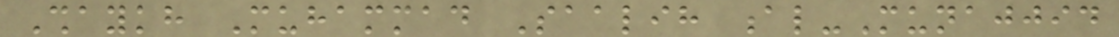Shaykh Muhammad Saalih al-Munajjid
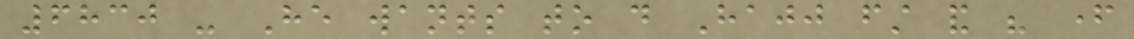6830 - He wants to do Hajj first and his father
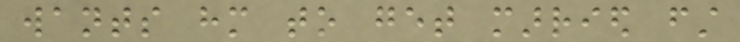wants him to get married first
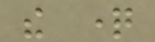the question
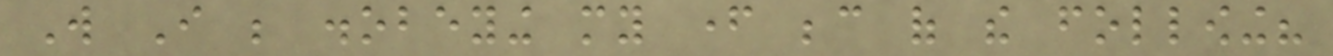Will I be disobeying my father because of the following?
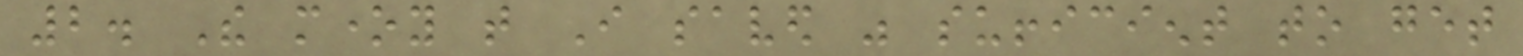2. The money that I saved was sufficient to get
